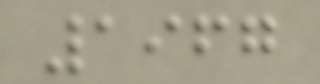1967
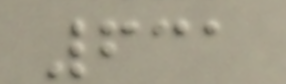631
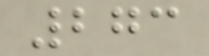273
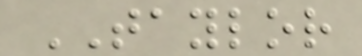TAYLOR
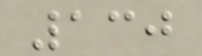130
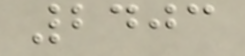2403
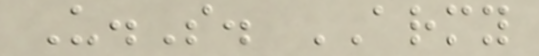U.S. ARMY
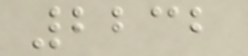2232
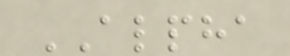ALPHA
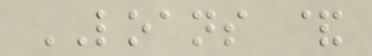LOANS &
